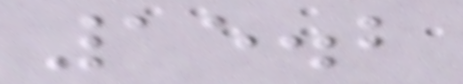15.2
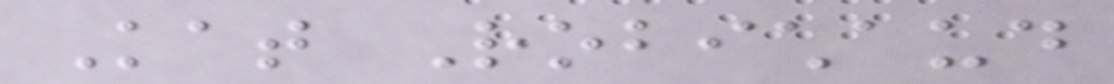Kat Robichaud
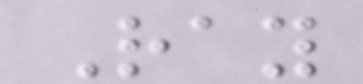Ray
